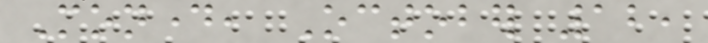Monday, October 12,
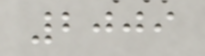2009
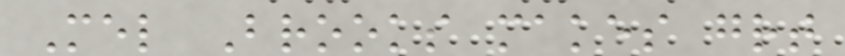Mel Brooks makes great
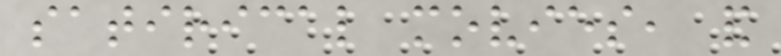satirical movies, and
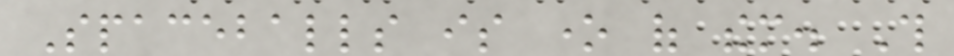Spaceballs is one of them. This
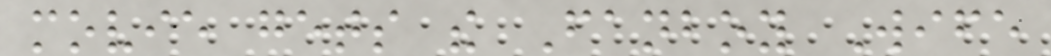movie gets the Fanboy Wife
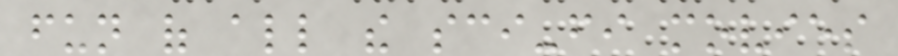fun of all the sci-fi movies
